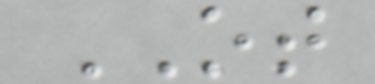OT
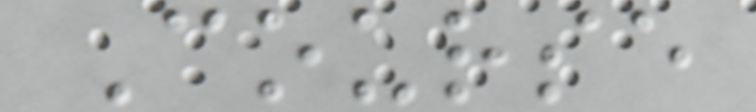Course
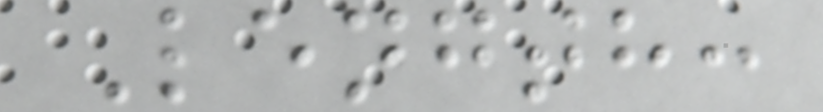Length:
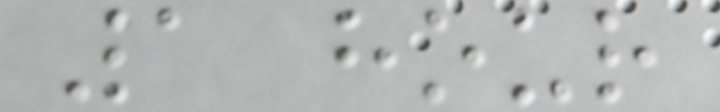1 hour
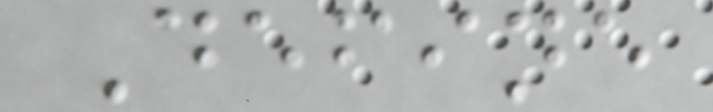Define
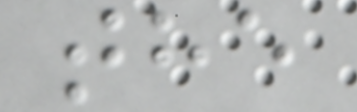the
